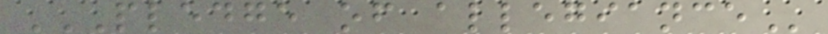PLEDGE OF ALLEGIANCE
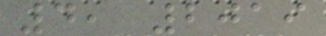4, 2019
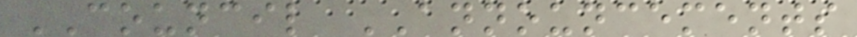COUNCIL ANNOUNCEMENTS
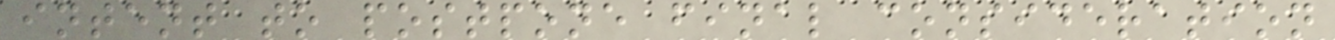intent to postpone final consideration
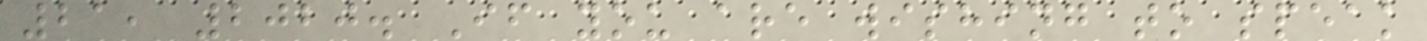21, 2020. If you are wishing to speak
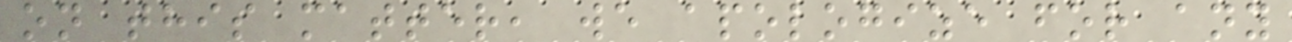on this matter, we apologize for any
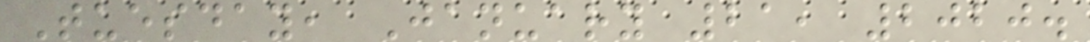Tuesday, January 21, 2020.
